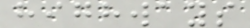highways
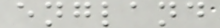england
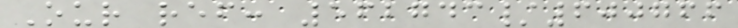Our ref: 562743/600766
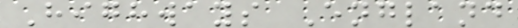Highways England
